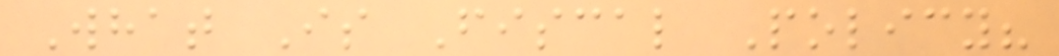What Is Fiscal Policy?
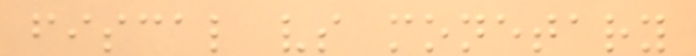fiscal vs monetary
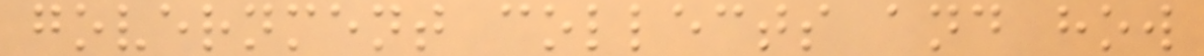government collects and how
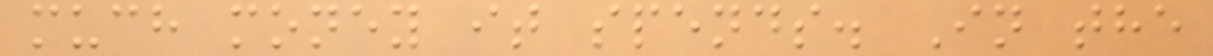much money it spends. In the
